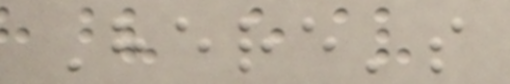Here's
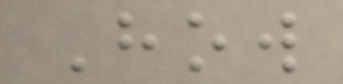How
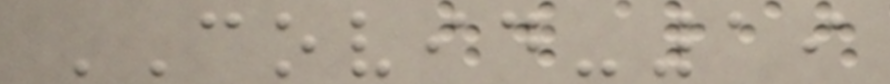COVID-19
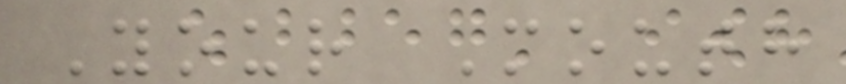Your Mouth
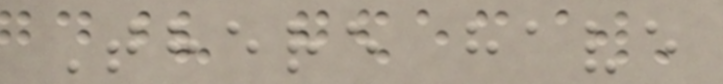There have
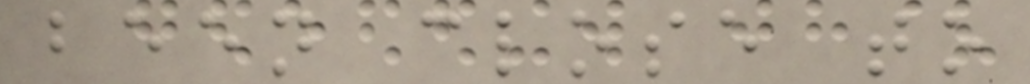been close to
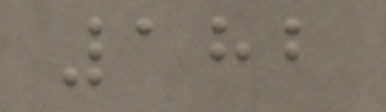182
